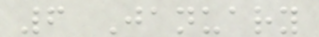6 January
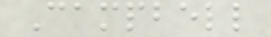Campbell
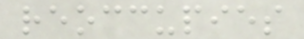reoccupies
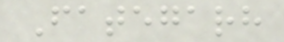Fategarh
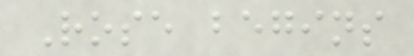Rose begins
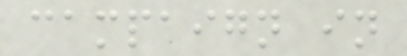campaign in
